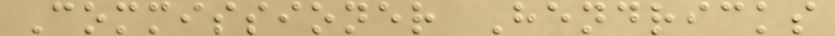Commissioner Hendricks
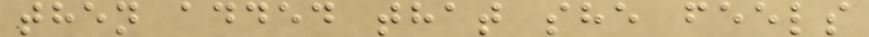then added that she feels
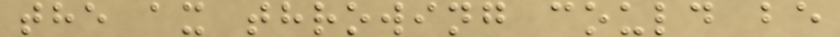the ax throwing could be
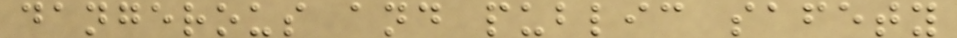dangerous and public safety
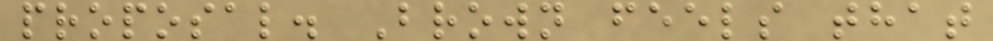proposal. Brown feels that
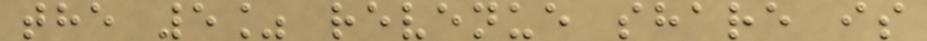the 5% revenue share is
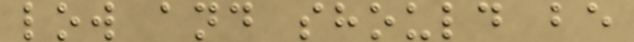low and should be
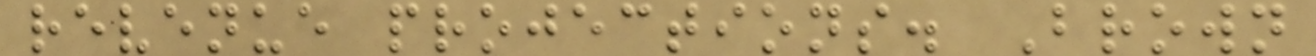revenue projections. Brown
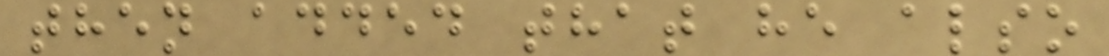then added that he also
